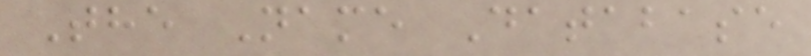The Name Database
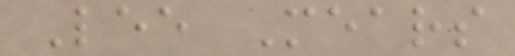Lee Mears
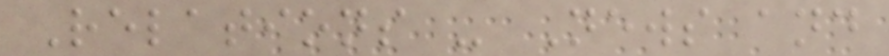Relations - News and
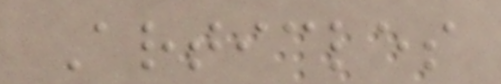Articles
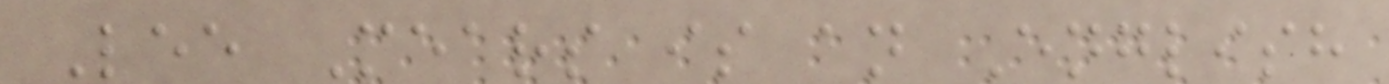Lee Mears is an English
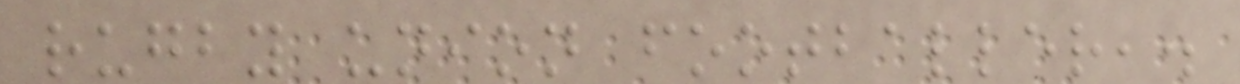rugby union footballer,.
